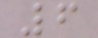6
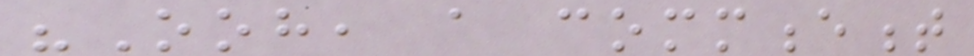"Ooh, a commencement
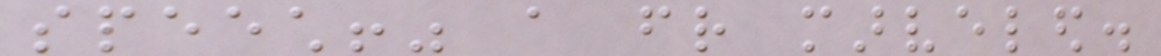speech!" a friend marveled.
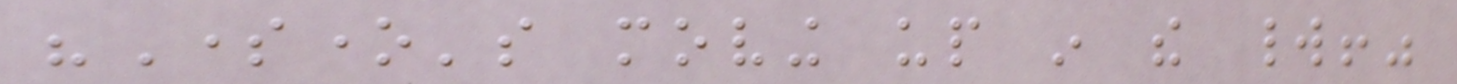"Someone's moving up in the world!"
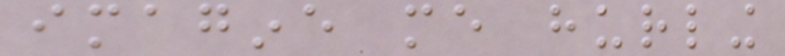imagine me hurling
